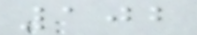102
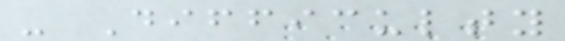- Difficulty
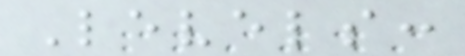Levels:
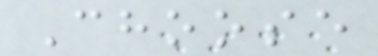Choose
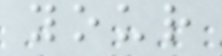your
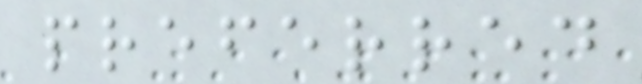preferred
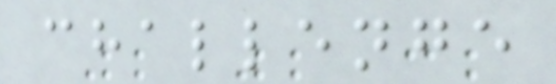challenge
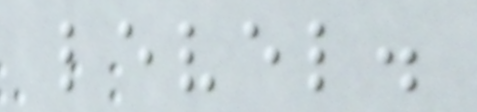level.
